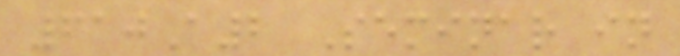610A2 Seminar in
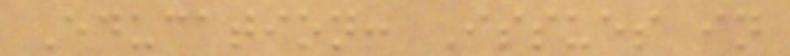Education: Issues in
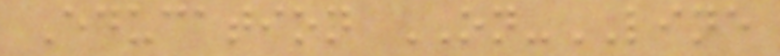Education ON-LINE
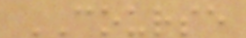COURSE
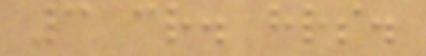3 cr. hrs.
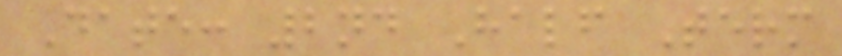Date: 2nd Half Term
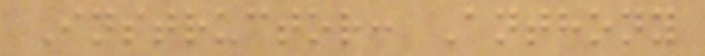Instructor: Anthony
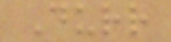Durr
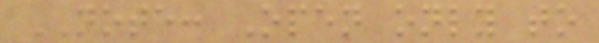NOTE: Open only to
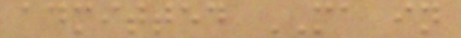admitted MA in
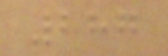287
